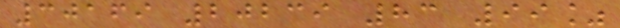30169 20239 83 99%
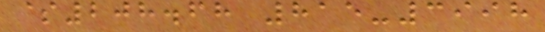$208.68 815-3998
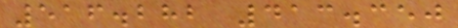516.282 413.350
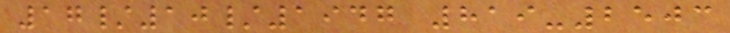17/10/1947 819-2503
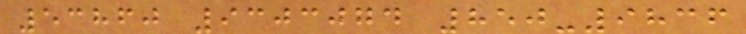53860 9303074 850-9836
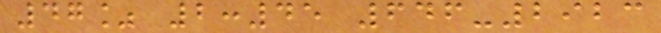47% 2:45 646-2923
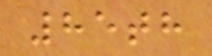85th
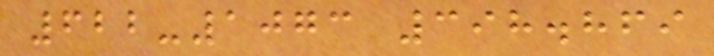622-1073 398.869
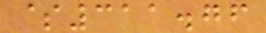$311.76
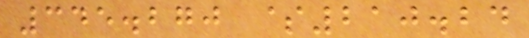345.270 $210.24
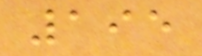195
